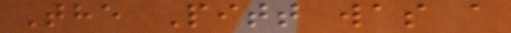The Pitt was a
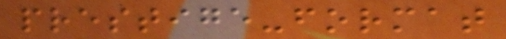prestige-format
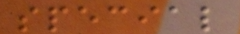special
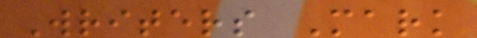Writers Mark
